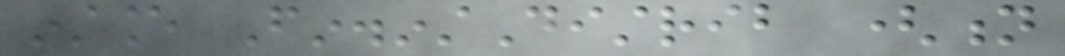instance Fin.instDistrib (n
